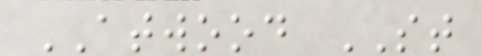ATWOOD ST
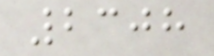2308
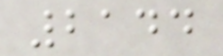2144
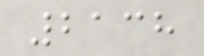2138
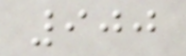900
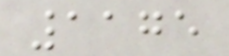1175
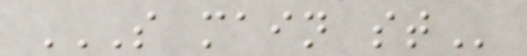S MAIN ST
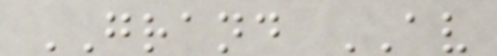GRAND AV
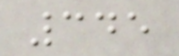345
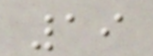19
